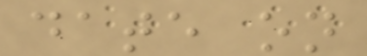date on
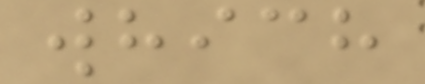which
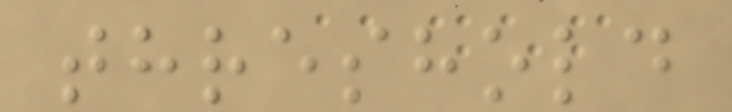threshold
